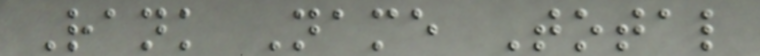Rank Name Total
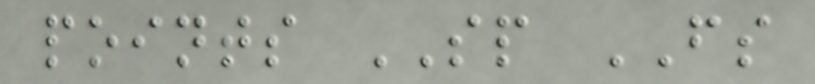points SP FS
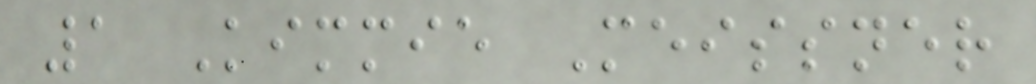1 Kimmie Meissner
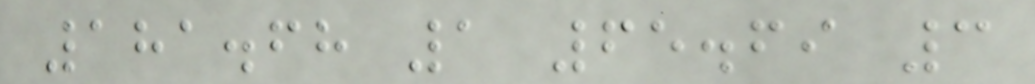181.68 1 65.69 3
